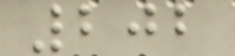202
